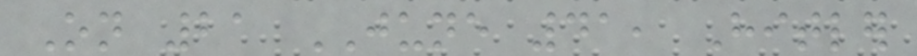On 21 JUNE 41, Hitler
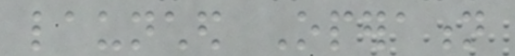launched Operation
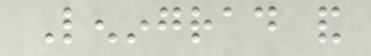Leningrad and
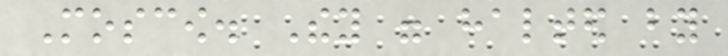Moscow. They were halted by
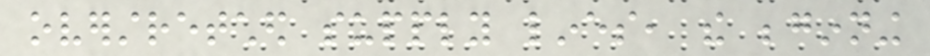overstretched supply lines, the beginning
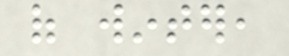of winter,
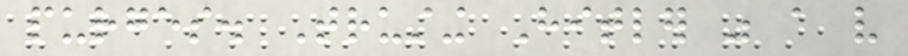purges. Trusting Hitler was a very
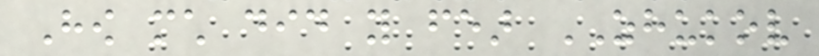How much did you fear ZHUKOV
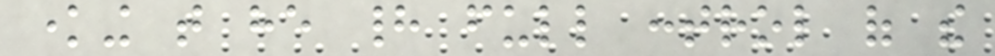knowing that he had full control of the
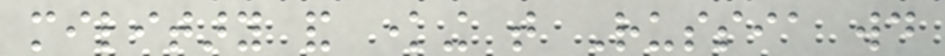military and knowing that Russia would
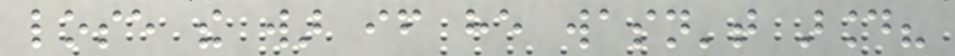lose the war if he wasn't around?
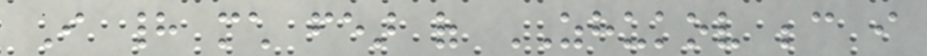I had much fear of ZHUKOV because i
